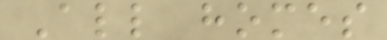All homes
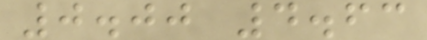0.00 4.63
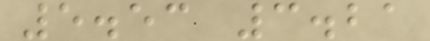5.53 3.21
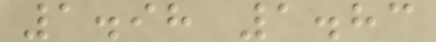1.98 1.83
